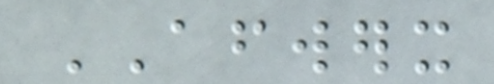AFWERX
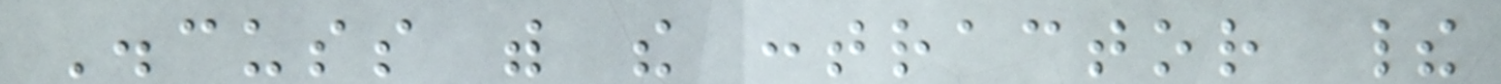Discuss with the contractor their
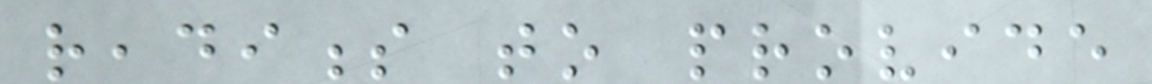readiness to provide
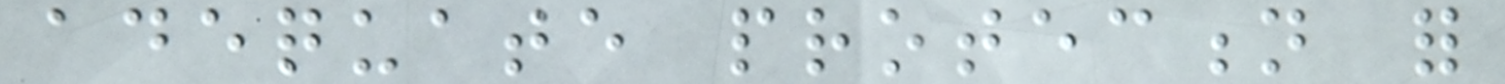adequate protection for
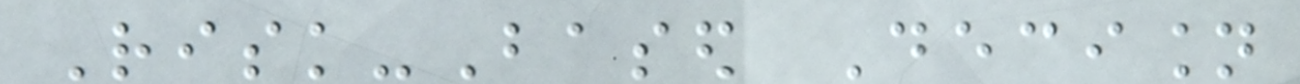Risk-Based Decision
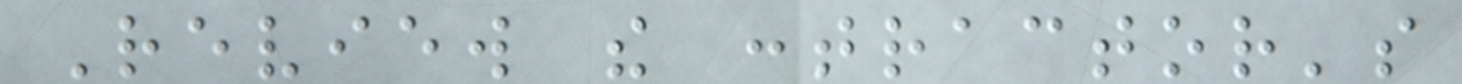Review the contractor's
